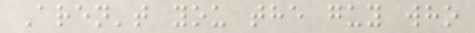Aren't you the guy who
